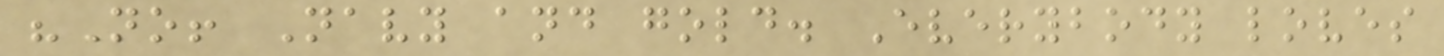"No! Navy and gold. Everybody loves
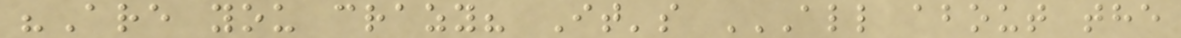"Are you crazy? It's ALL ABOUT THE
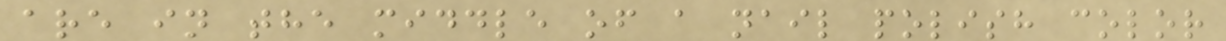are in the middle of a nail polish color
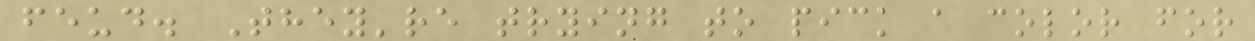feud. They're trying to pick a color for
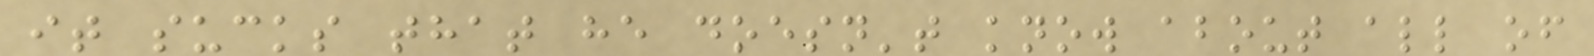it sucks that he doesn't know about all of
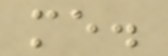me.
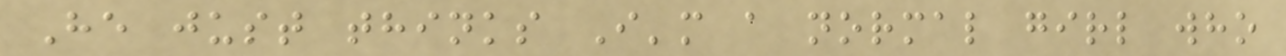He just thinks I'm a normal girl who
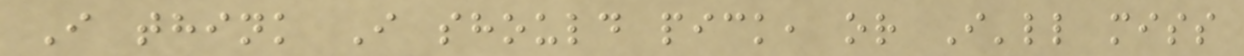I think I should pick, or I'll miss
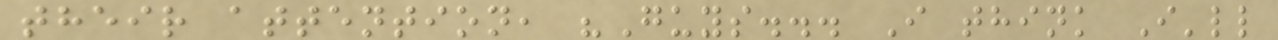their attention, "Guys... I think I'll
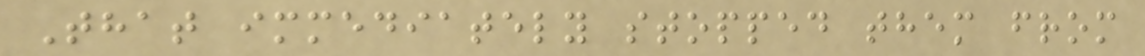That immediately stopped them from
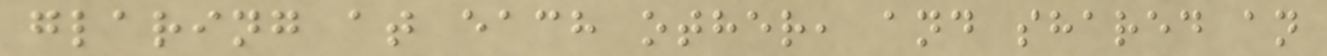glaring at each other, and shared an
